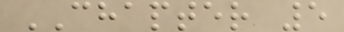CHAPTER 5
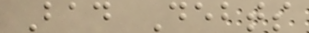Bad Debts
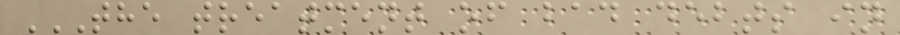THE TREATMENT OF BAD DEBTS IN
